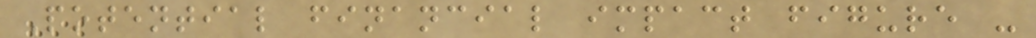Potential financial impact figure -
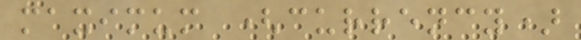maximum (currency)
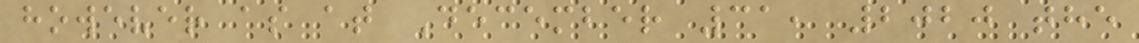however as at December 31, 2020 the
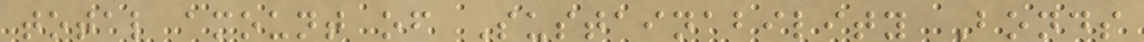total amount of Sustainability Bonds
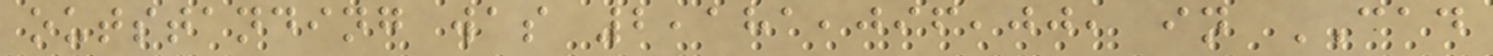outstanding was 2,181,096,00, in CAD
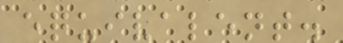equivalent.
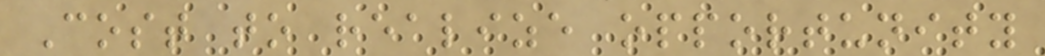Cost to realize opportunity
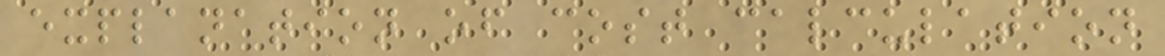explanation of cost calculation
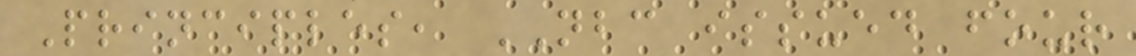Principles, NBC issued four
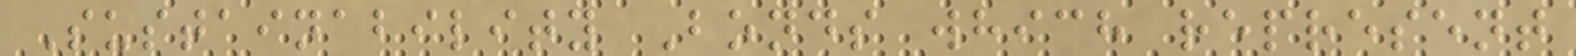Sustainability Bonds which represent
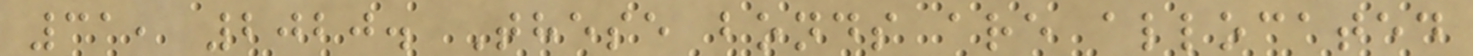31, 2020. These bonds are allocated
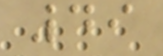49
